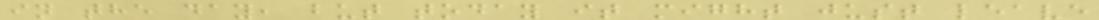in the day, but today it might just leave
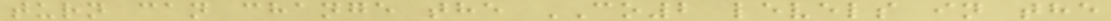turn can change the CO2 levels in the
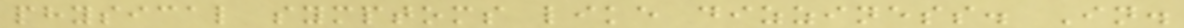physical symptoms like dizziness. In.
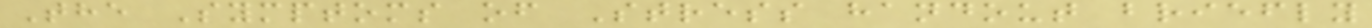The Symptoms of Stress handout briefly
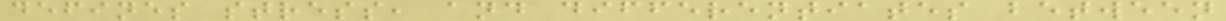defines stress, and differentiates between
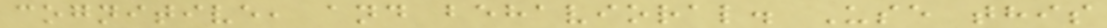cognitive, and behavioral. Use this
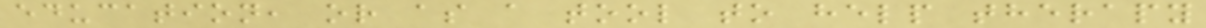education, or as a tool to help therapy
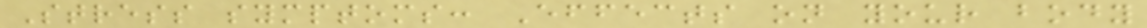Stress symptoms: Effects on your body
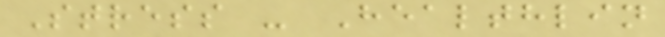Stress - Healthlin
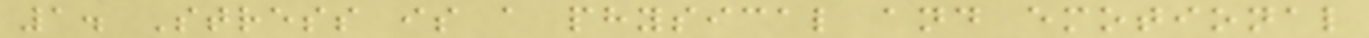1. Stress is a physical and emotional
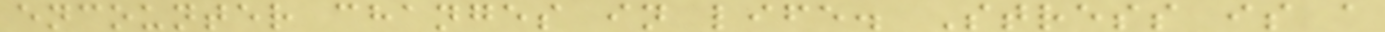encounter changes in life. Stress is a
